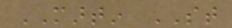MARTIN ST
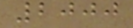2000
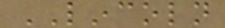LINCOLN
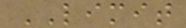LIMIT
